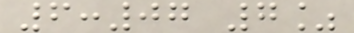6:07 7%
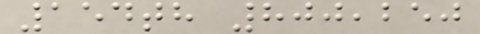154th 800,250
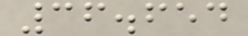36.654
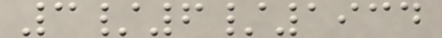3/6/1934
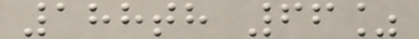188th 66%
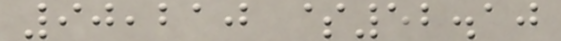90,210 $52.10
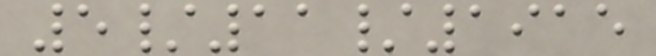5/11/1915
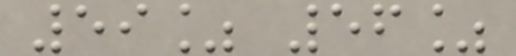59% 56%
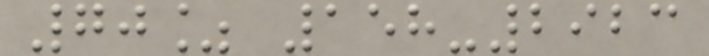70% 158-2923
